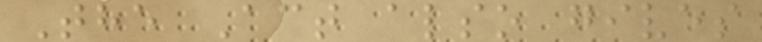The Act also gives
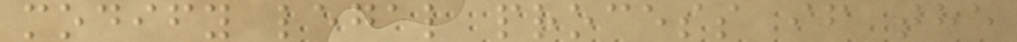modify legal process if the
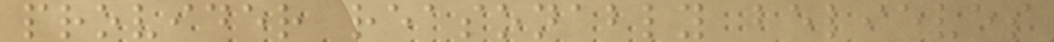provider reasonably believes
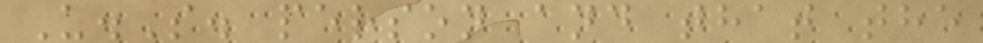U.S. person and that the
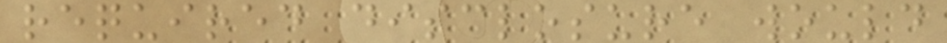required disclosure would
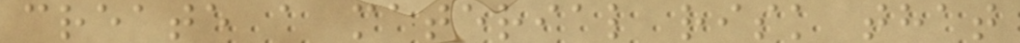create a material risk that
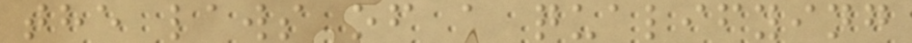the laws of a qualifying
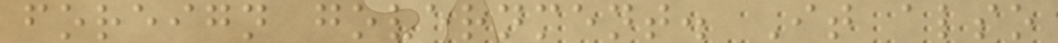foreign government. It also
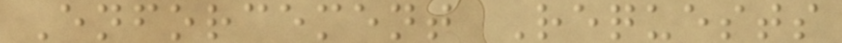Enforcement Requests
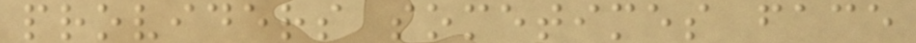providers sometimes face
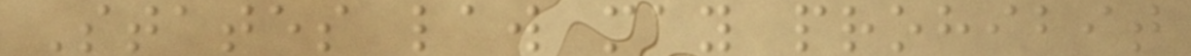States law may prohibit
